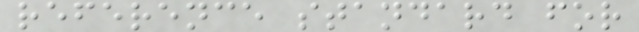reference standard for
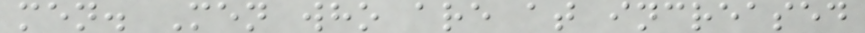men. Men who are at increased
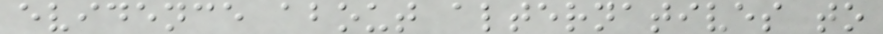evidence about alternatives to
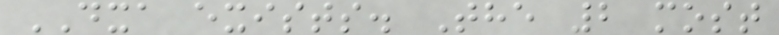DXA exists. The 2 most
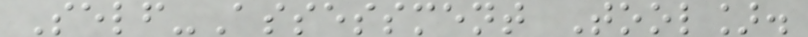Self-Assessment Tool].
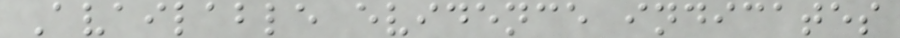Available evidence indicates
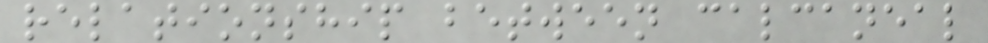relationship between calcaneal
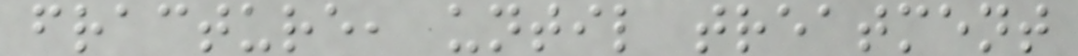fracture, until treatment
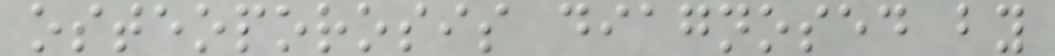osteoporosis diagnosed by
